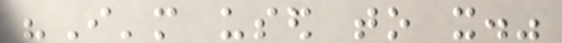"I'm used to it."
